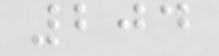204
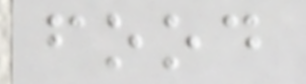food
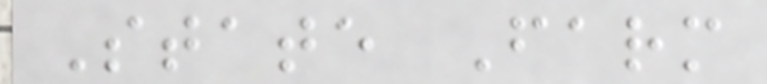State Farm
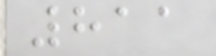811
